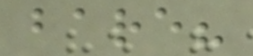bare?
